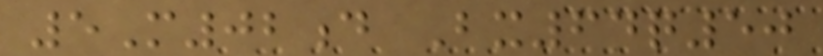5M02d Bx64q50
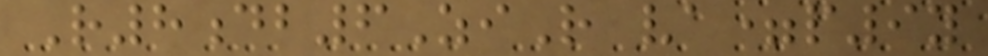R8db6ZiR va=p9y
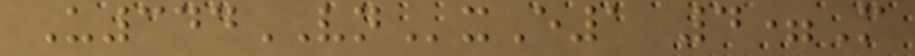U344VNxE1 4=M
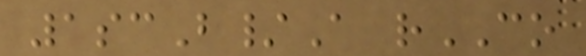1scB/A rCO
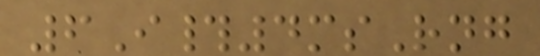6I#4msRng
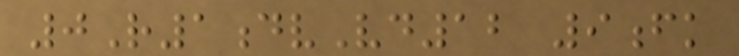0R1dvVd12 9fk
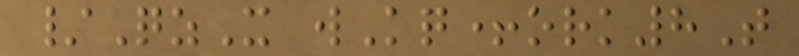/QzX wKq+ork8T
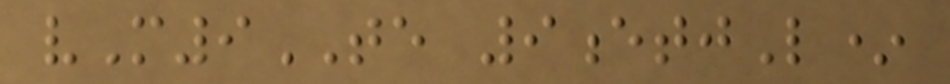vM9TE 9etjL*
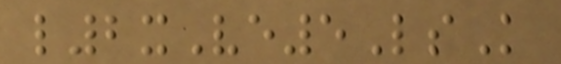l2xVe5LsK
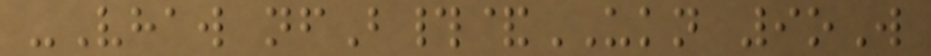-Vhaw nfB#&UKN 9oW
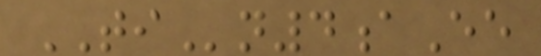TIn4aEe
